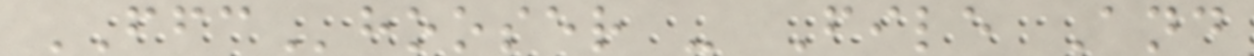FFChooser - File And
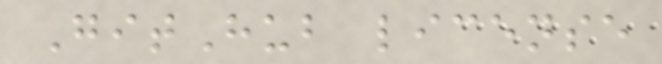GitHub license
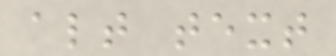alt text
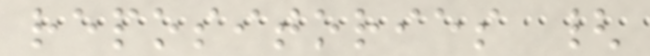repositories {
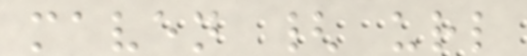maven { url
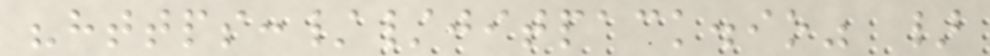"https://jitpack.io" }
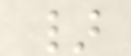}
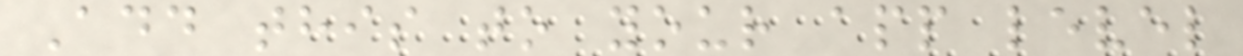Add this to your app level
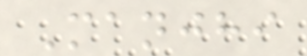Manjhi
